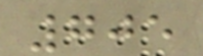705
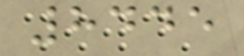8445
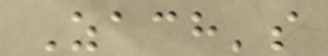Zach's
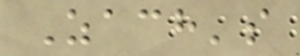Zach's
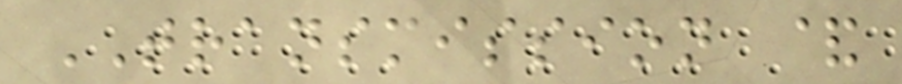TRANSMISSION &
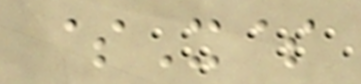$X$
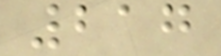217
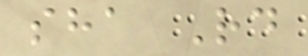sha Rd
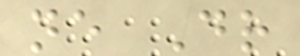ne Dr
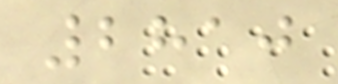2810
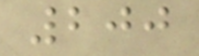200
